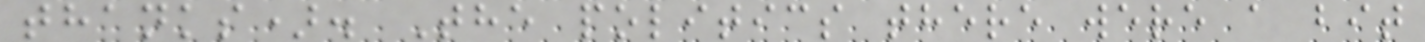thanks). The politics there were a bit
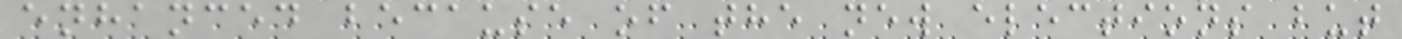enhanced because of the new elections but
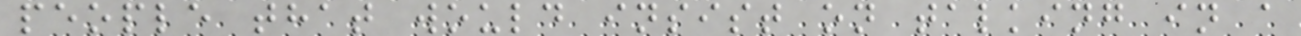people that would insist on talking in a
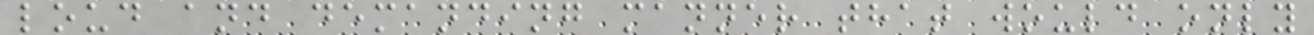loud and demanding manner that would only
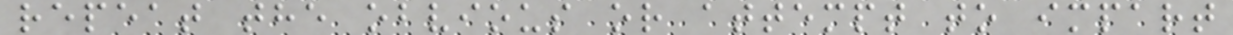repeat the obvious or attempt to impart
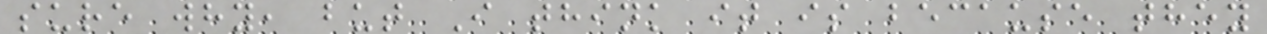sure why, but I think it is because they
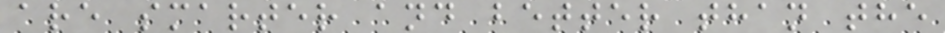are smarter and better than the
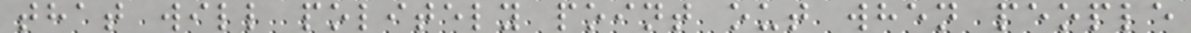that will politely point out when people
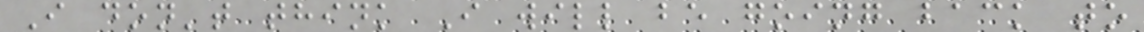I don't think I will be going back to
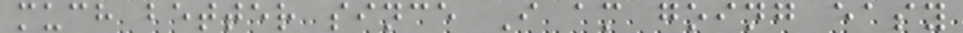much better since I am going easy
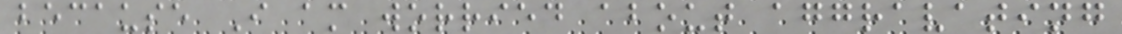because I am worried about aggravating
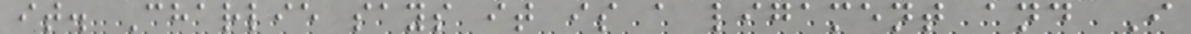it. Charlie says it is a ligament and I
